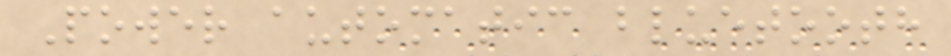Power automatic bluetooth
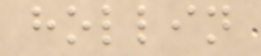hollin
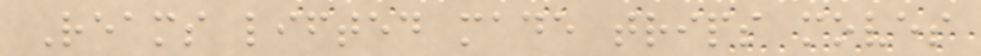Reams lifted made trips moves
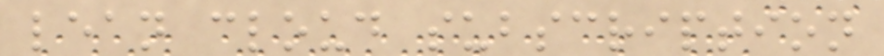lean cloud subscription
